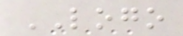LOGO
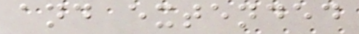and extended
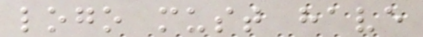logo must have
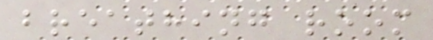breathing room
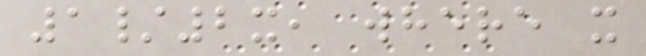1/2x, where x
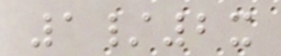1/2x
